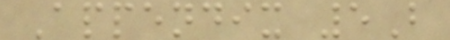Appendix 5B
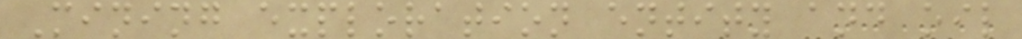Mining exploration entity and oil
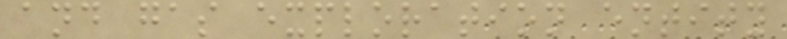and gas exploration entity
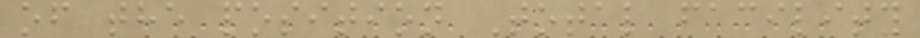of the position Total facility
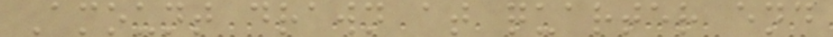Amount drawn at quarter end
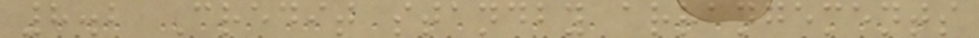8.2 Credit standby arrangements
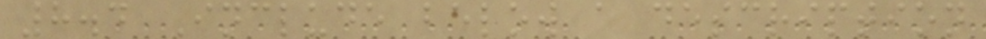8.4 Include below a description
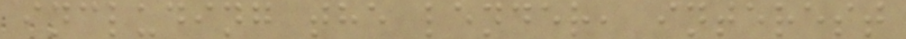including the lender, interest
